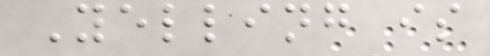Yelling is
